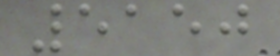5150
